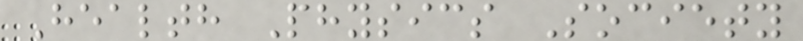Health Physics Society
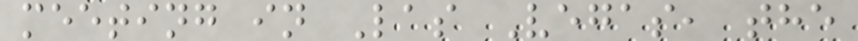meeting in Las Vegas, the
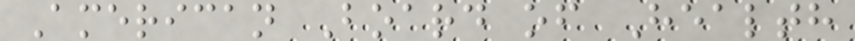American Board of Health
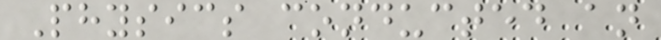Physics conducted an
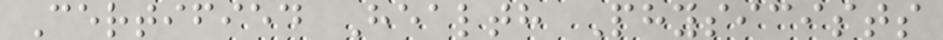Certified Health Physicists
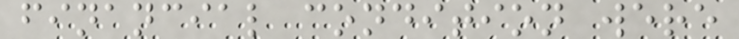financial condition were
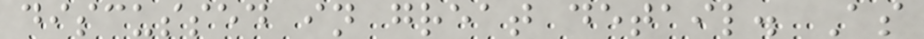discussed in great detail. As
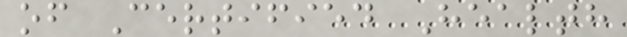of Certified Health
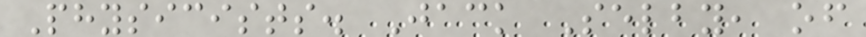Physicists. Jack Selby, of
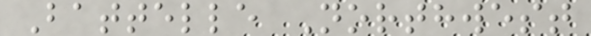Battelle Northwest
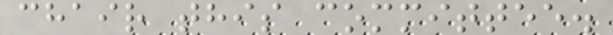chair this committee.
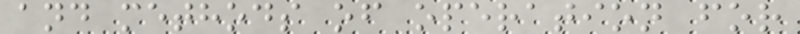and methods of operation for
